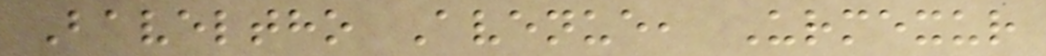Baveltho Avenue, Urmexur
